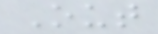Out
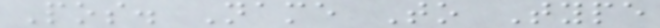Pos. Name To Type
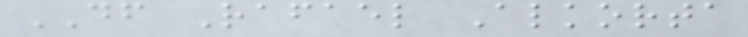DF Rafael Alkorta
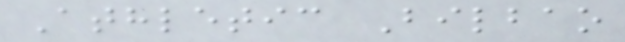Athletic Bilbao
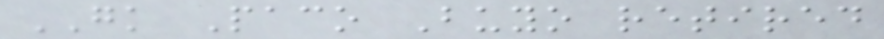GK Paco Buyo retired
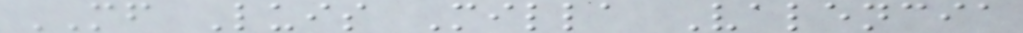MF Luis Milla Valencia
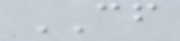CF
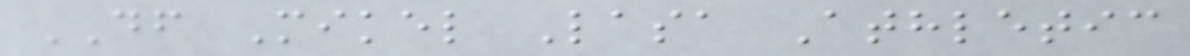DF Mikel Lasa Athletic
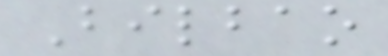Bilbao
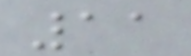11
